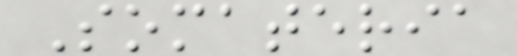Somateria
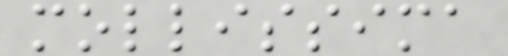mollissima
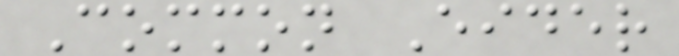Common Eider
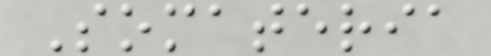Somateria
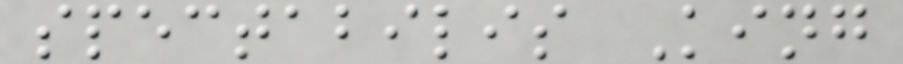spectabilis King
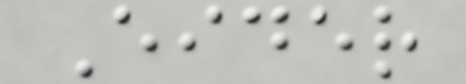Eider
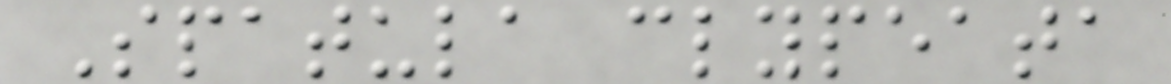Spatula clypeata
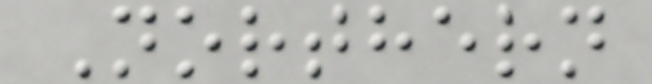Northern
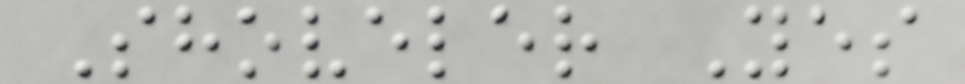Shoveler Yes
